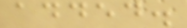added.
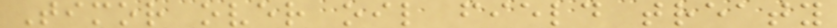Timor over oil field treaty
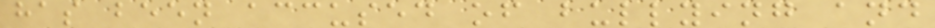has been accused of bullying and
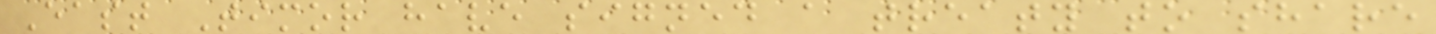East Timor have signed a treaty to share
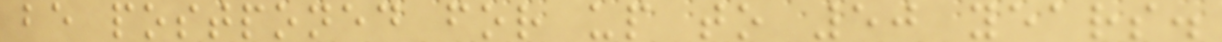be postponed for up to 50 years.
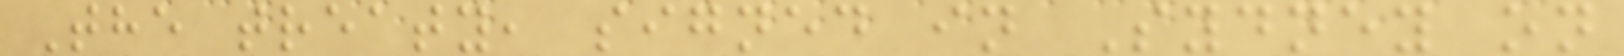The treaty, signed in Sydney on
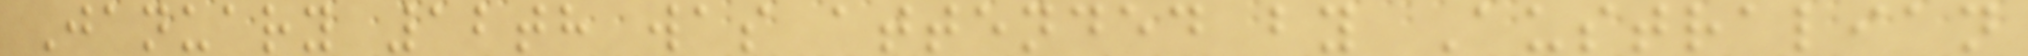January 12th was attended by Australian
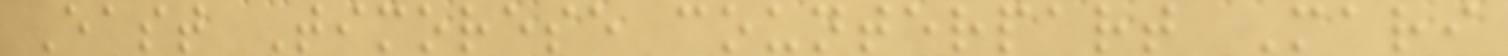East Timorese counterpart Mari
